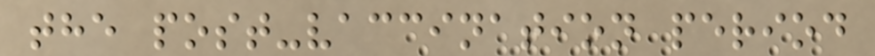the post-vaccination period
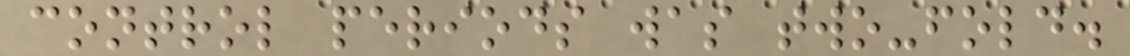control periods was two-fold.
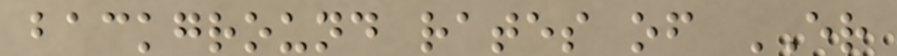background rates of ER
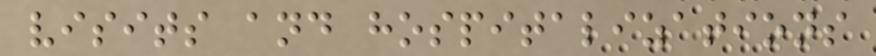visits and hospitalizations
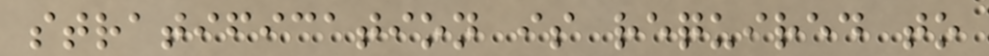stratification is required to
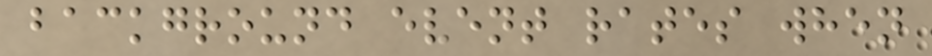background event rates when
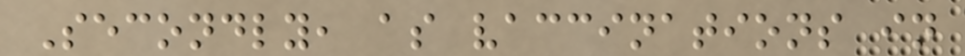Secondly, as vaccinations in
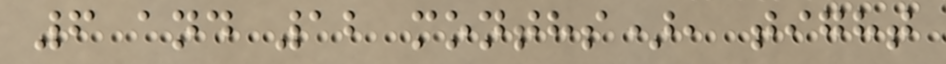6 and 12 months), tight
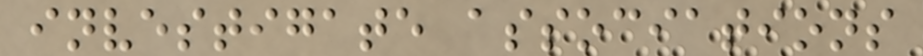investigate associations
